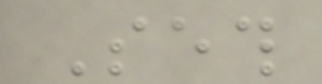Seth
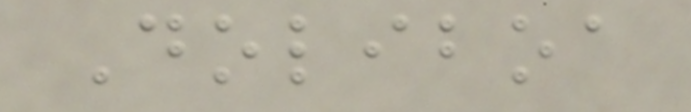Doliboa
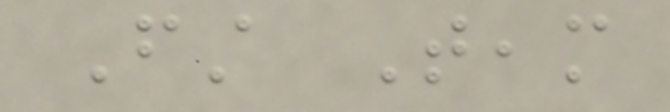First Team
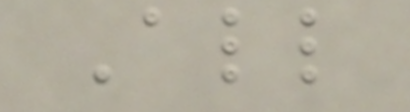All
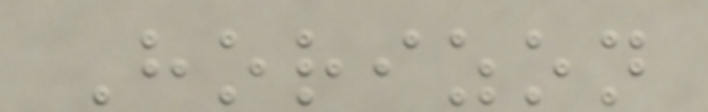Horizon
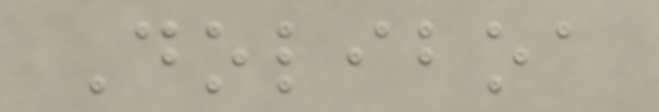Doliboa
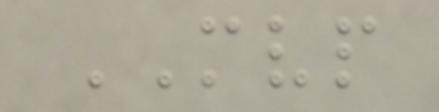MVP
